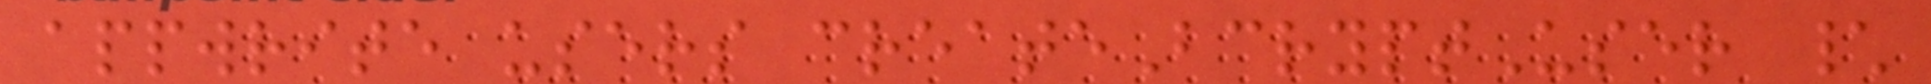appwrite users createBcryptUser \
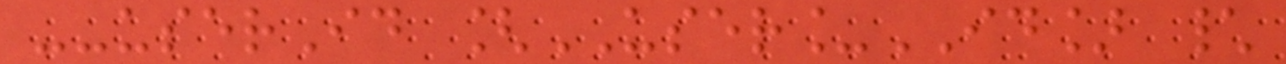--userId [USER_ID] \
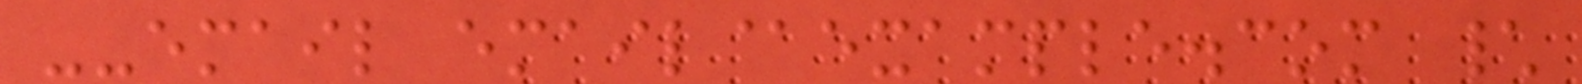--email email@example.com \
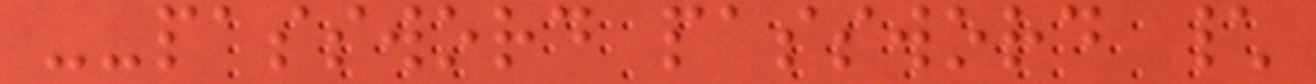--password password \
